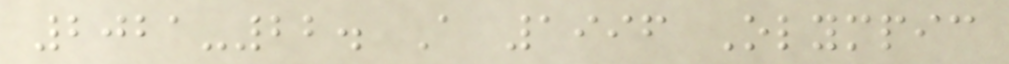2021-22. A 1996 Olympic
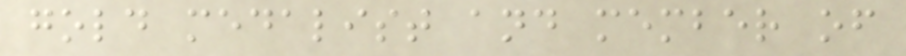gold medalist and member of
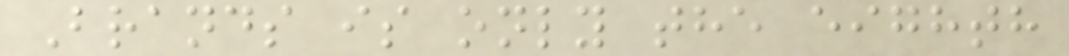Brands is only the eighth
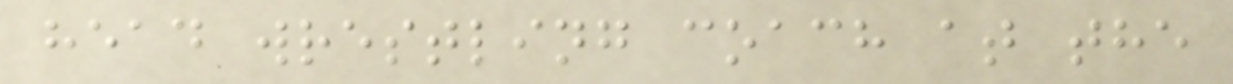head wrestling coach at the
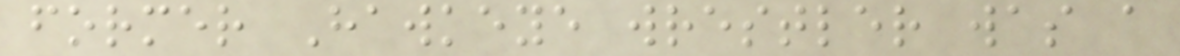former Hawkeye wrestler was a
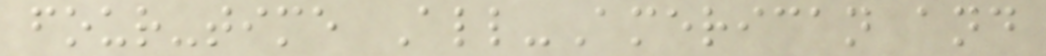four-time All-American and
